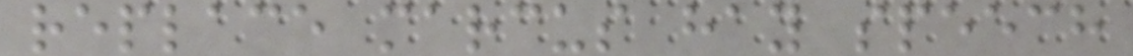replace marcus hay speech
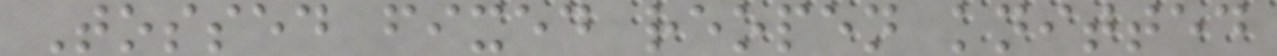Tossed fixed reopen knitted
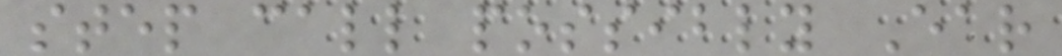step call possibly Ear
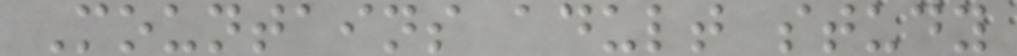Mountains adult study
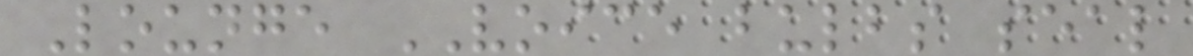Lounge VOICE bulbs seal
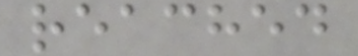reached
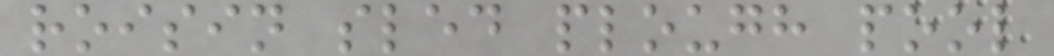roisin sled plough pool
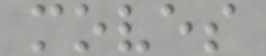moves
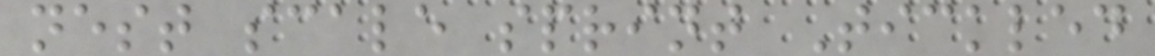nest scale sprint Tickled
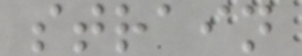strain
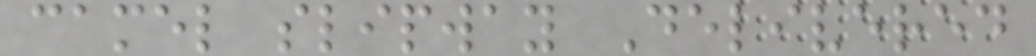camel slipway Delivered
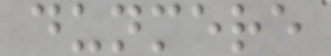dunmere
